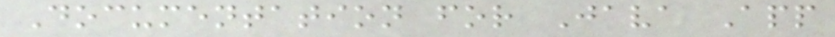Documentation for Java App
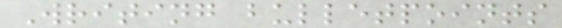Writing bulletpoints
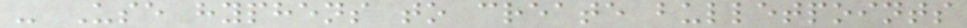- Use hyphens to create bulletpoints
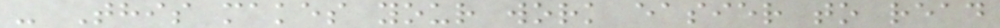- This makes your work easier to read
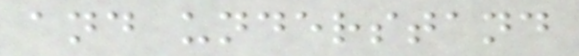and understand
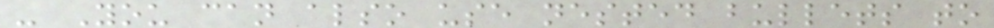- You can also use nested bullets to
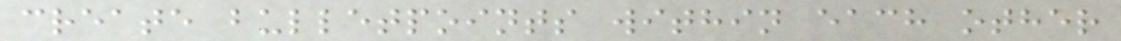create bulletpoints within each other
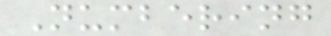Numbering
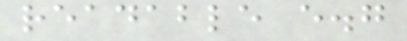readable e.g
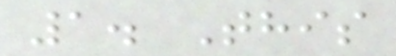1. This
